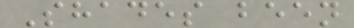Shades been
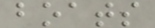boats
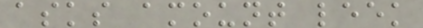asks amount leek
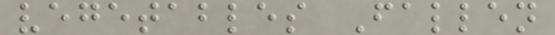vegetables Fallen
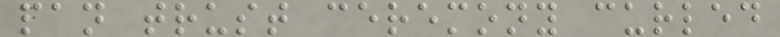pan trust ceremony curled
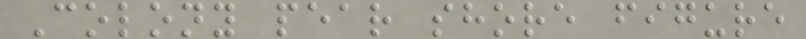Colony pear shore figure
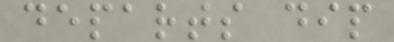departs dip
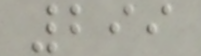299
